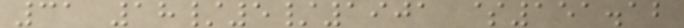31 18/5/1901 $151.12
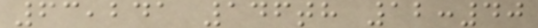63,241 146th 12:40
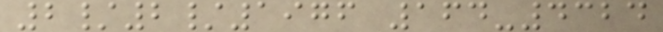2/2/1976 164-4324
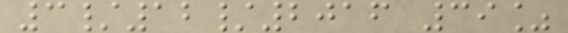3/12/2016 39%
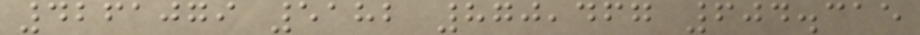4261079 5182 870,467 604.315
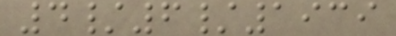4/6/1939
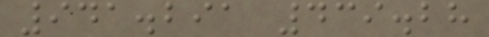941.291 439.28
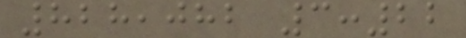828,082 3:22
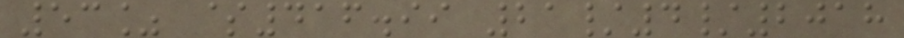53% $416.99 21/4/2018
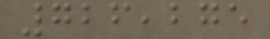726,275
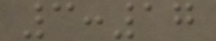3:17
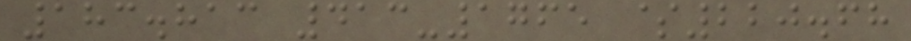183.813 413-1765 $220.68
